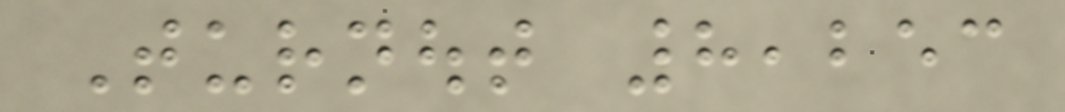Turnout 8,253
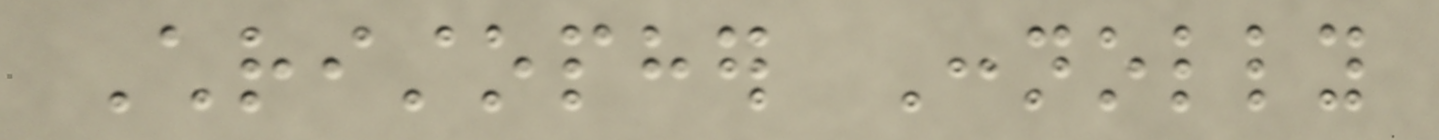Christopher Connolly
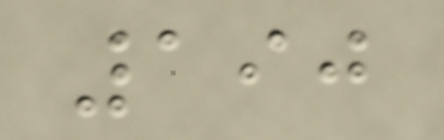190
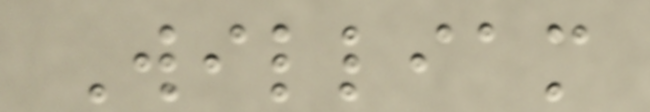William
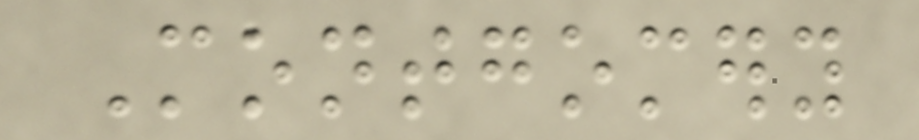Montgomery
